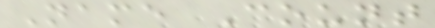Name Count
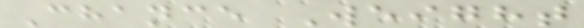Chance Weight
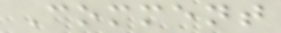Comment
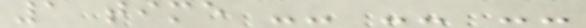1 time -- -- --
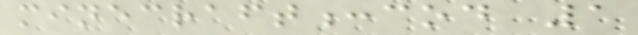minecraft:cod 1
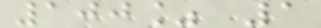100% 1
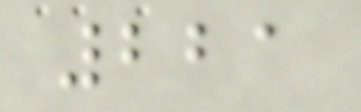221
